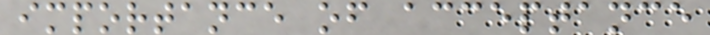importance of acceptance
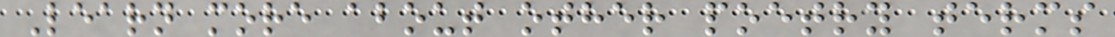Learn more about other poetry terms
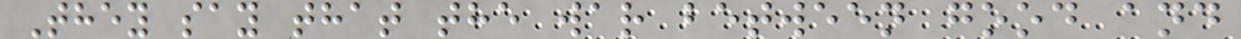They say that the war between good and
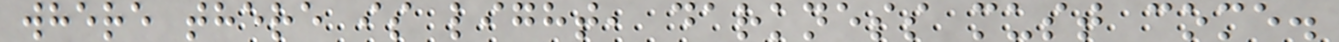where there is light, darkness must come.
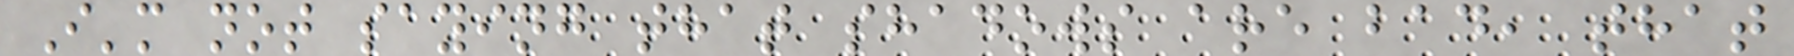I'm not saying that shadows are bad, that
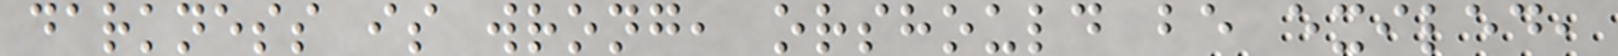darkness is wrong, orshould be exiled,
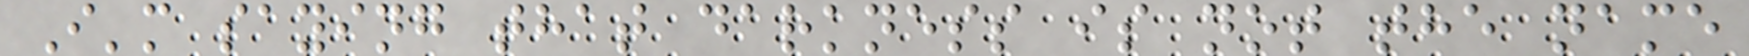I'm saying that darkness is not the name
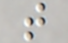t
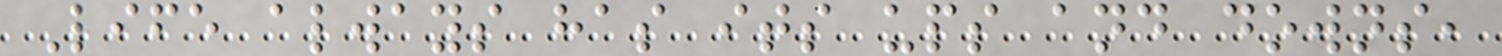Life always has its ups and downs,
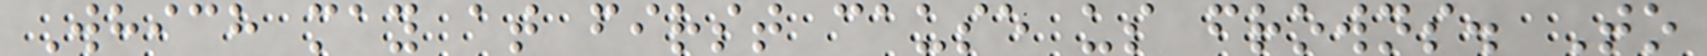Which may at first cause us frowns. To
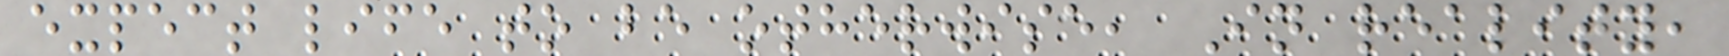expect life to be otherwise, In reality,
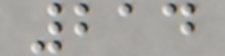214
